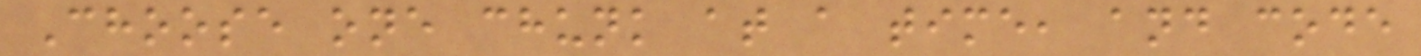Choose one chunk at a time, and code
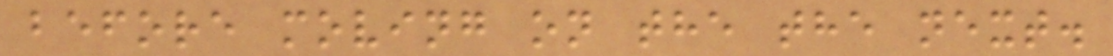before moving on the the next.
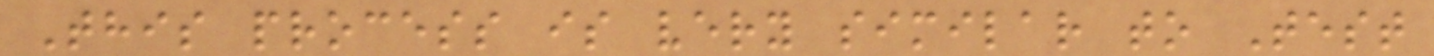This process is very similar to Test
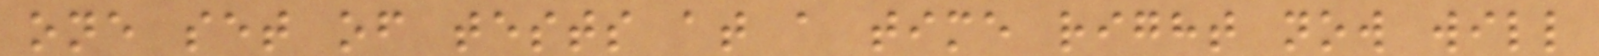one set of tests at a time right now will
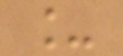_
